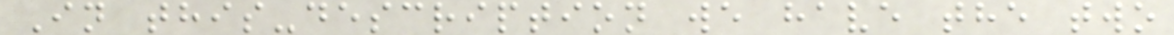In this-description we have the two
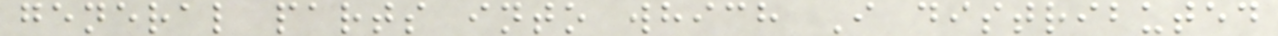general parts into which I distributed
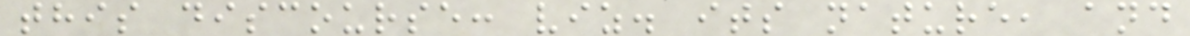this discourse: viz. its nature, and
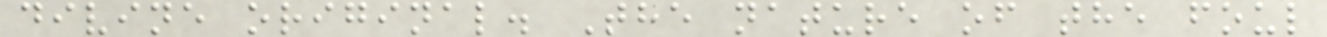divine original. The nature of the foul
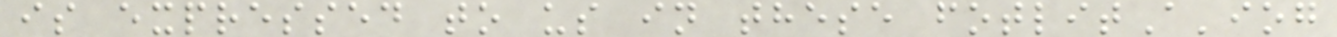is expressed to us in these fotlitA'iog
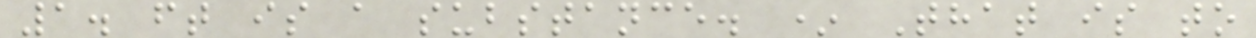1. ft is a substance. * That is to
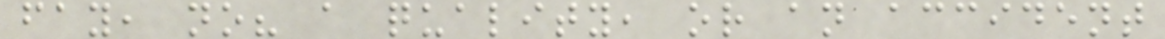fay, no? a quality, or an accident
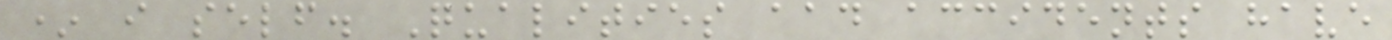* i self. Qualities aad accidents have
